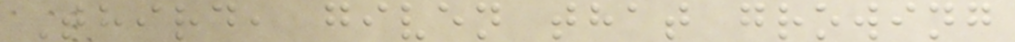Third, given that growing
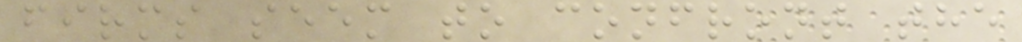firms seem to confront the
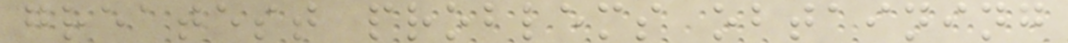greatest problems obtaining
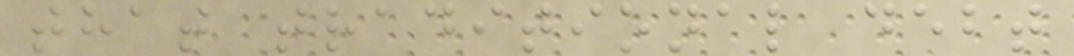that traditional debt
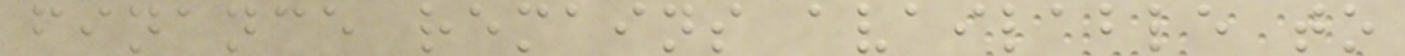finance remains available to
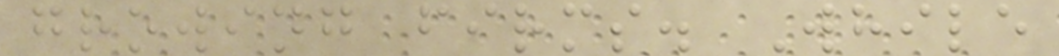growing firms. While
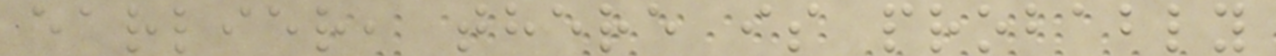earlier, there is probably
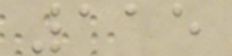115
